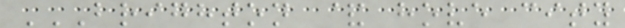BRIGHTON & HOVE CITY
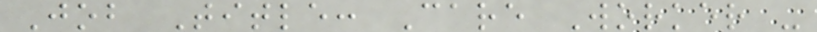Job Title: Care Worker -
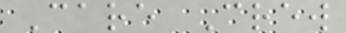Care Crew
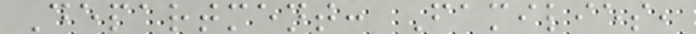Department: Families,
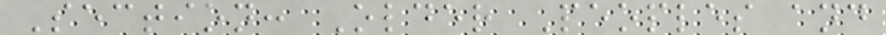Section: Older Peoples and
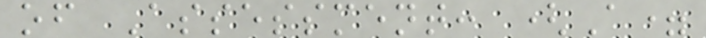of Assessment: (A=
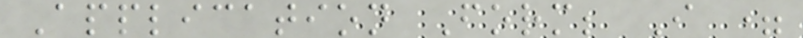Application Form; I =
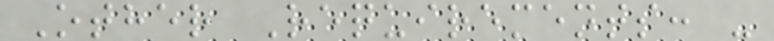Other Requirements: -
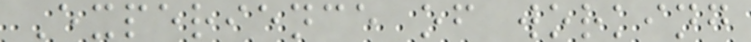Experience of working
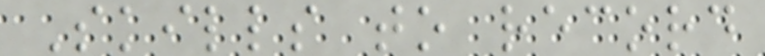Skills to record
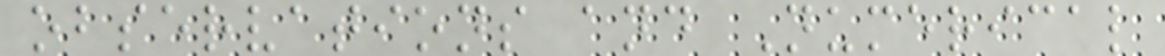observations and Numerical
